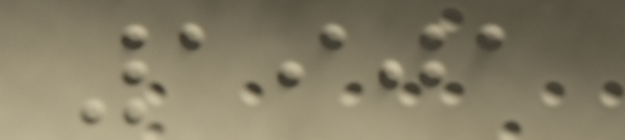1901
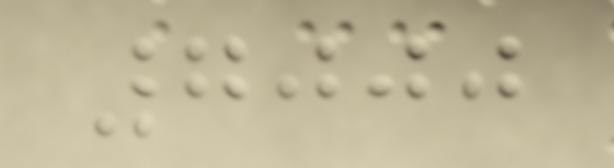7000
